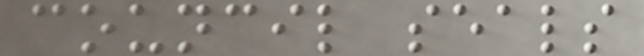council seals
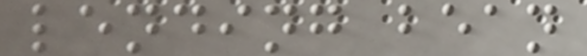lending bean
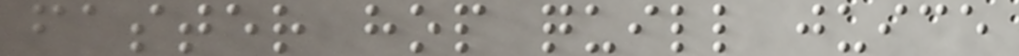faster hop quill juice
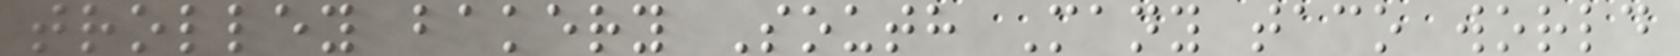trolley bakery South Many taco world
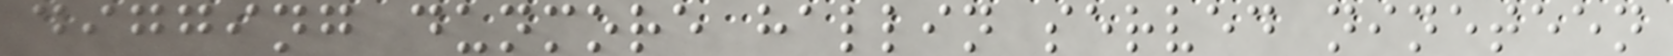digging dunmore hallin served nineteen
